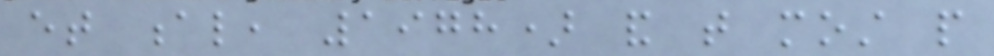et al, 1978) and that most people
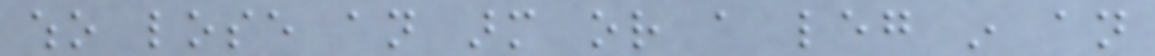who lose an arm or a leg in an
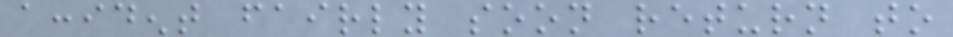accident fairly soon return to
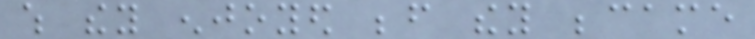which they enjoyed before they became
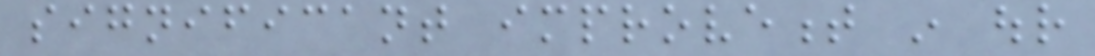significant improvement in our
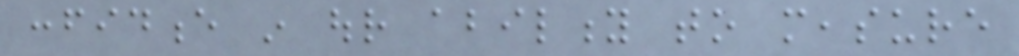confidence in our ability to measure
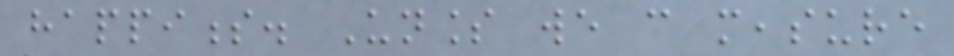happiness. Unless we can measure
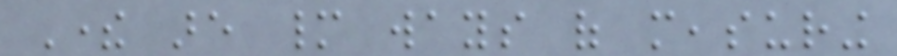There are many ways of measuring
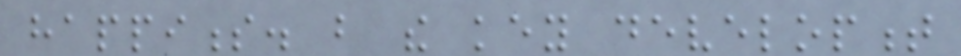happiness. but the key development
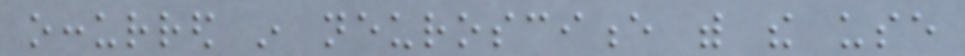occurred in neuroscience with the use
